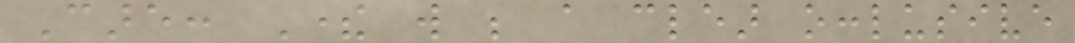Care: There will be a clear occlusive
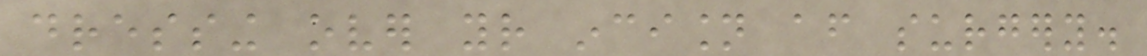dressing over your incision after surgery.
